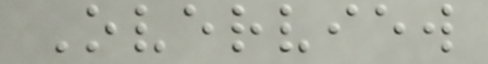Overview
